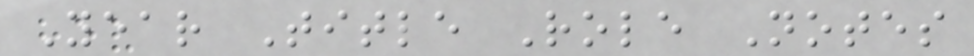Year Title Role Notes
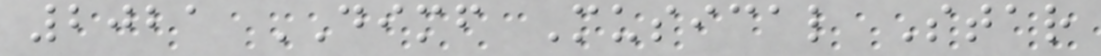2021 DIMF Musical Star
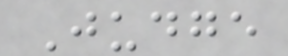Judge
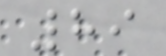89
